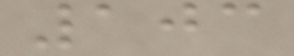103
